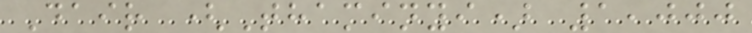Dair (Thaminyi) 1,000
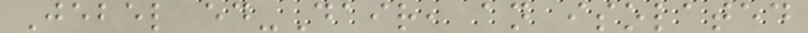Jebel ed-Dair, an isolated
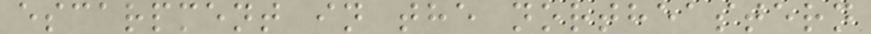escarpment in the northeastern
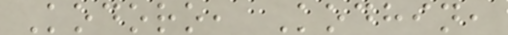Kodoro, Kodhin,
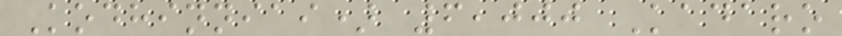Kodhinniai) 6,000 Kadaro
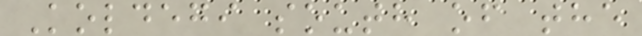Koldegi south of the
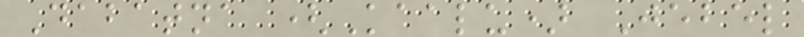Dabatna (Kaalu) Jebel
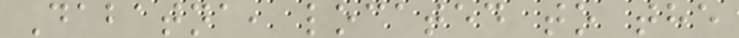Dabatna, located to the
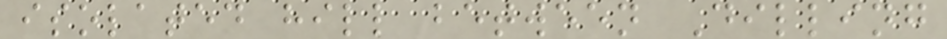isolated hill between Dilling
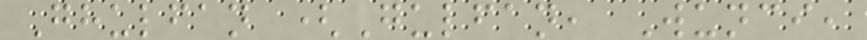Ghulfan (Gulfan, Wunci,
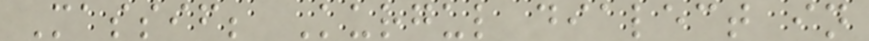Massif; Kurgul dialect in
